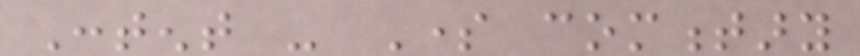Content - Some commentary
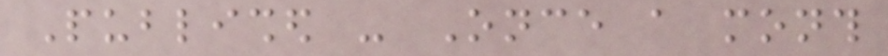Published - Once a month
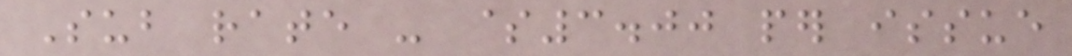Sub rate - $3.00 per issue
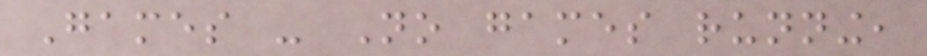Games - No games running,
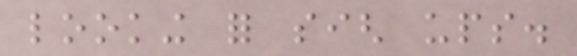looking for sigh ups.
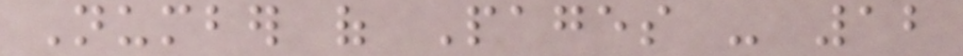Number of Pages - 12
